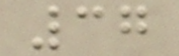37
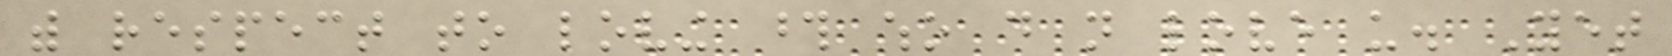with respect to loving those who do not love us. Yet
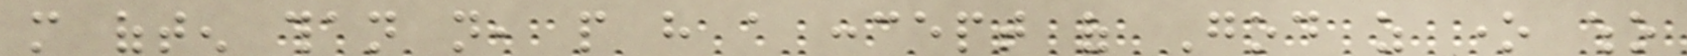more often than not, people have a concept of God as one who
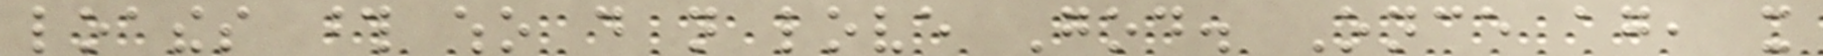loathes those who do not love God. Once again, it
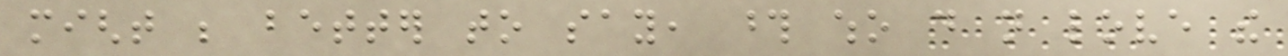might be better to say, those who do not love the
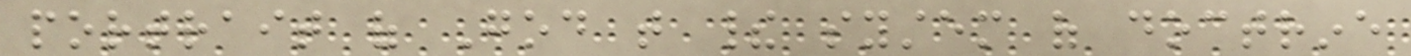portrait of God that their system of doctrine
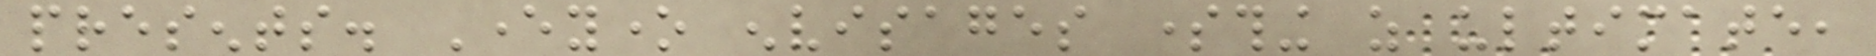presents. Everyone envisages something as ultimate,
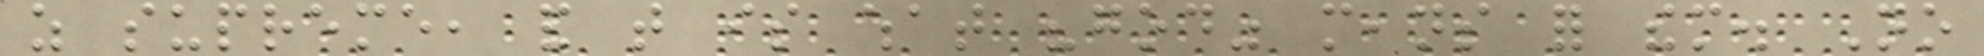as supreme, and that is what "god" means for them. No
